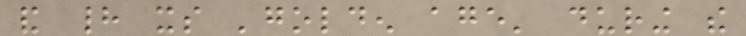and had its 'golden age' during the
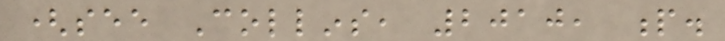(see Collins, 2010, p.
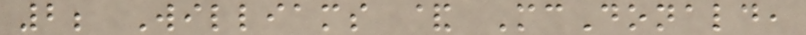2; Williams & McDonald,
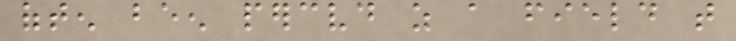often been perceived as a field that
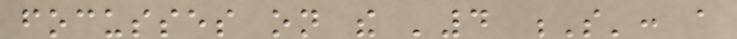focusses on the '4 S': a
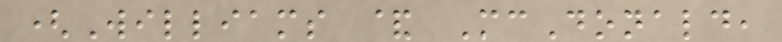(Williams & McDonald,
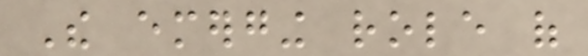The emerging role of
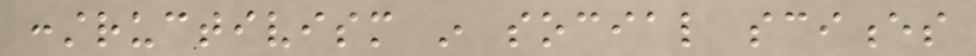constructivism in social sciences
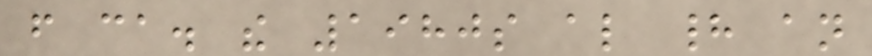from ca. the 1980s also had an
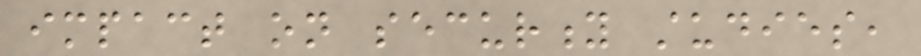impact on security studies,
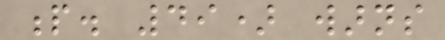p. 49) warns
